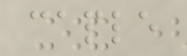caple
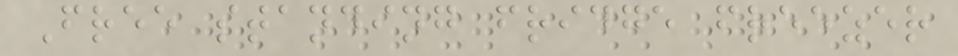Free standing fridge freezer
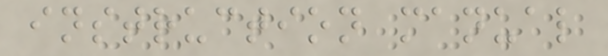instruction manual
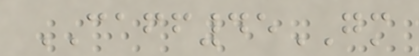CAFF45GM
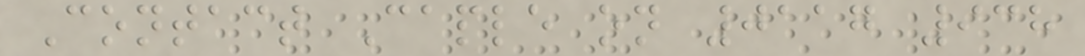Contact Caple on 0117 938
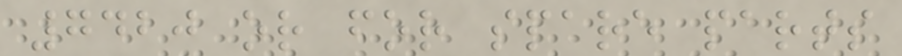7420 or for spare parts
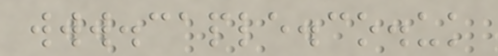www.caple.co.uk
